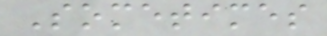Sometimes
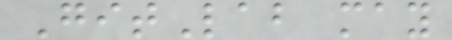GitLab may
